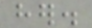her.
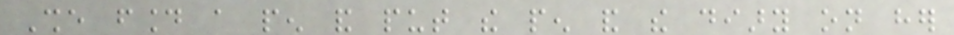She found a pen and put the pen and the diary on her
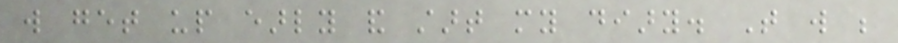will get up early and start my diary. That will be
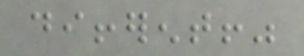different!"
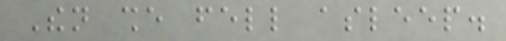Then she fell asleep.
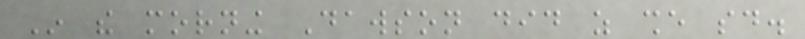In the morning Dawson did as she said.
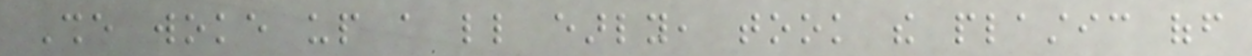She woke up a little early, took the plastic off
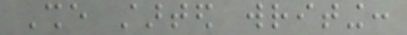She started writing:
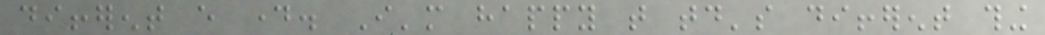different every day. I'm happy that today's different thing
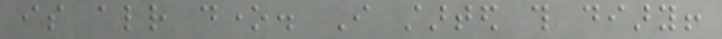is already done. I started this diary!
